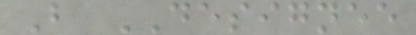B DESIGNEE
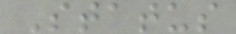Status
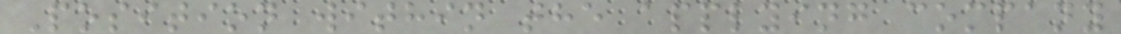Position within the applying company
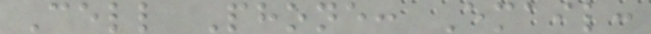Cell Phone: Email:
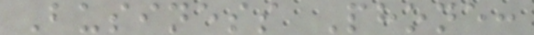Business Phone:
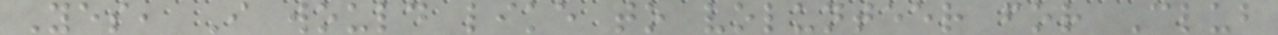Yes, I would like to volunteer for Club
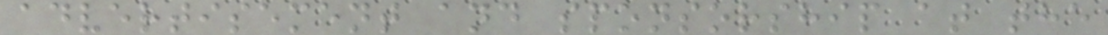advertisement and sponsorship at the
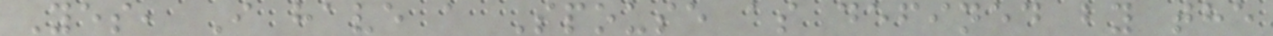Yes, I have a Spouse as defined by the
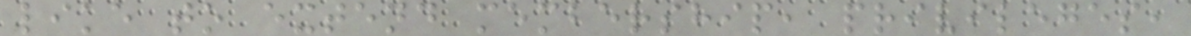like to extend membership, privileges,
